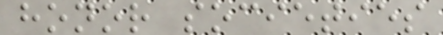honor societies
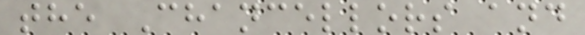the Chancellors and
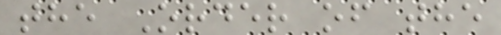the Order of the
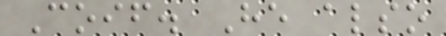Coif. He also
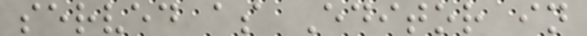served as Editor in
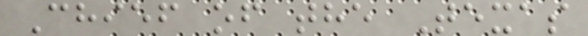Chief of the Texas
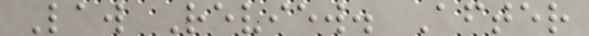Law Review. After
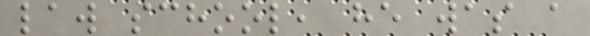law school, he was a
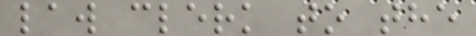law clerk to the
